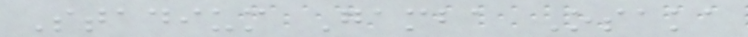Stadium Gamba Osaka
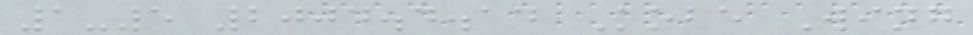1-5 2004.4.14 Kobe Wing
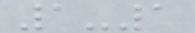1-1
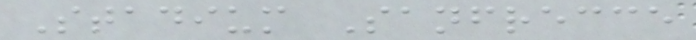Stadium Sanfrecce
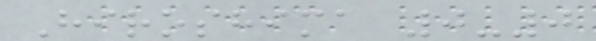Hiroshima 0-0
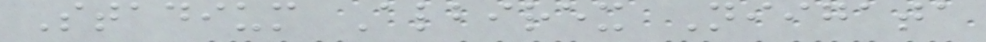Stadium Albirex Niigata
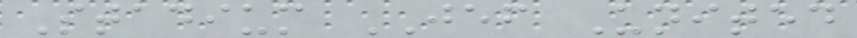Stadium JEF United
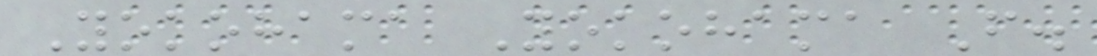Yokohama Yokohama F.
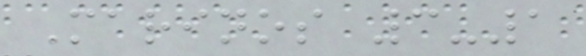Marinos 3-1
